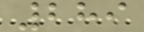289
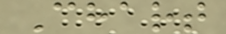Chart
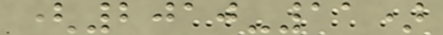(2010-11)
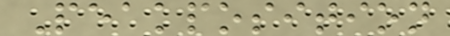Peakposition
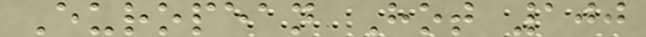European Hot 100
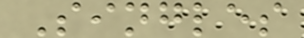Singles
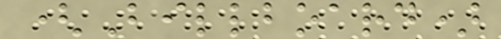(Billboard)
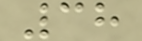38
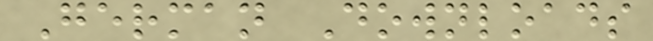German Downloads
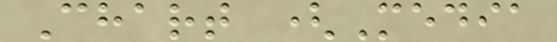Chart (Media
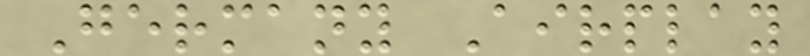Germany Airplay
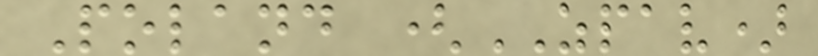Poland (ZPAV)
